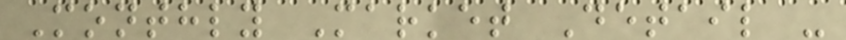Monthly Market Detail -
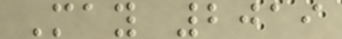May 2019
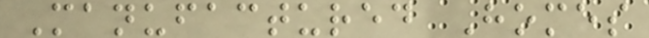Manufactured Homes
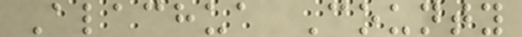Alachua County
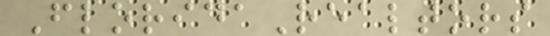FloridaRealtors
